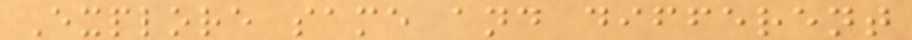Explore same and different
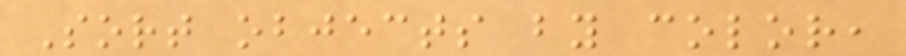Sort objects by color,
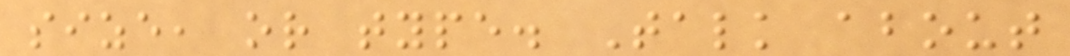size, or type. Talk about
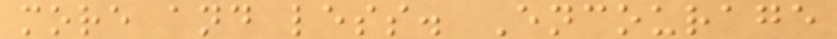more and less. Encourage
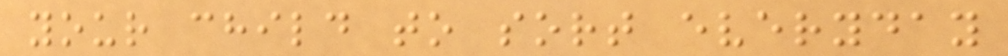your child to sort everyday
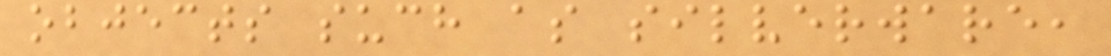objects such as silverware,
